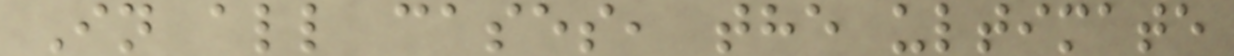In all cases, the ultimate
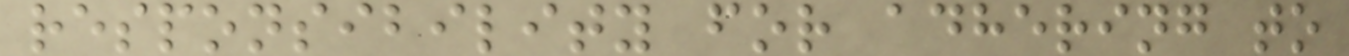responsibility for adhering to
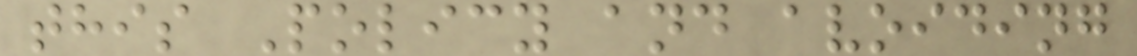this Policy and avoiding
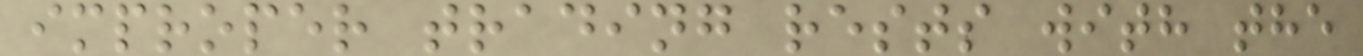improper trading rests with the
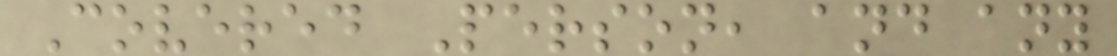Covered Person, and any
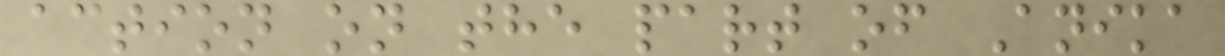action on the part of Anika
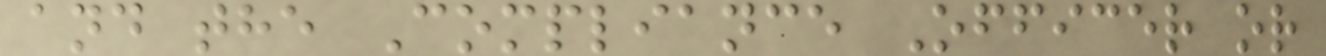and the Compliance Officer or
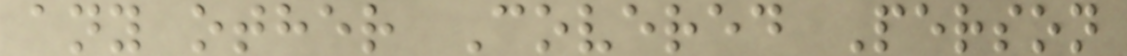any other Covered Person
